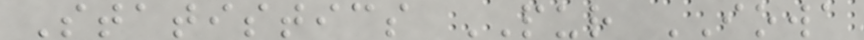Statistics PUR IOWA
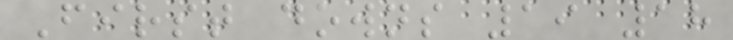First downs 19 18
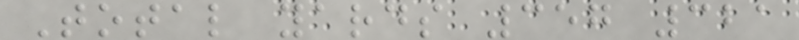Total yards 357 321
